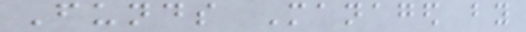Funds Managed by
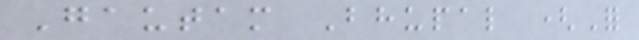Gautam Bhupal (For
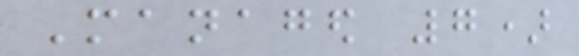Managed 7)
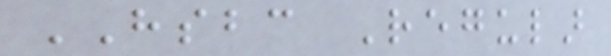HSBC Regular
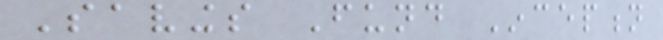Savings Fund Inception
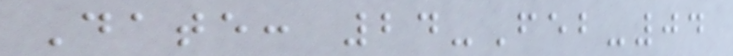Date: 24-Feb-04
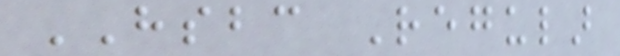HSBC Regular
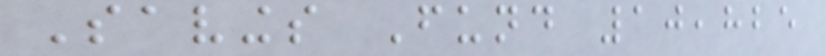Savings Fund 10,825
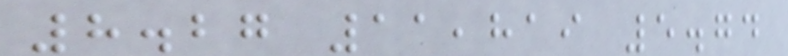8.27 11,819 5.74
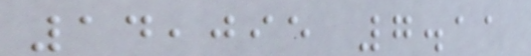14,095 7.11
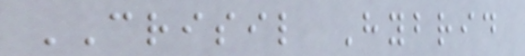CRISIL Hybrid
